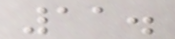11.
